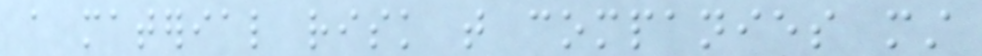a material risk that companies must
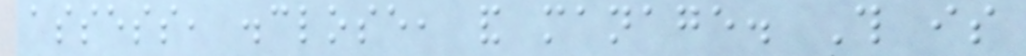assess, disclose, and manage. This is
